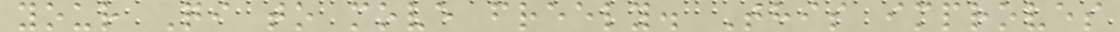your Qi to move freely. This improves
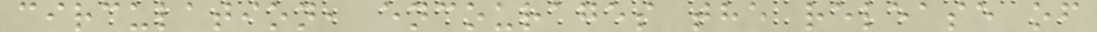circulation, encourages the release of
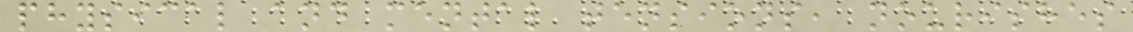physical and mental tensions, nourishes
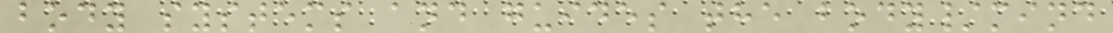body systems and guides the body/mind
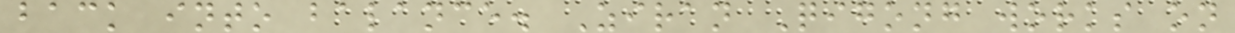back into balance. Ziran Qigong works on
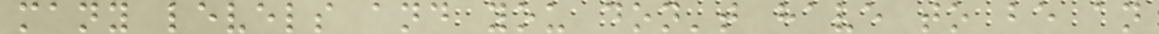many levels and you don't have to be an
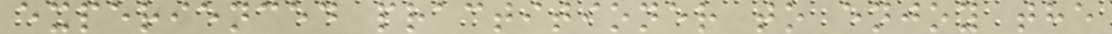experienced practitioner to enjoy the
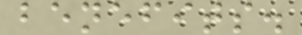benefits.
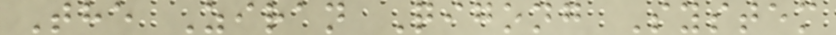The Ziran Qigong System
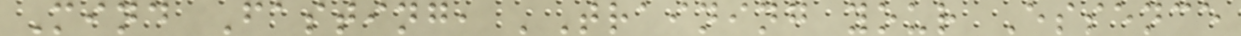Mind Fasting, 'Training your Essence
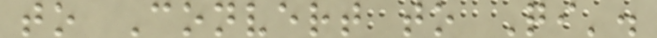to Convert to Qi'.
